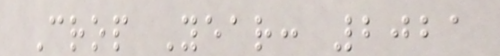Crop Year: 2021
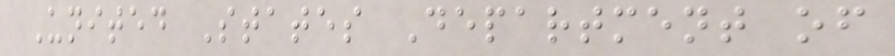United States Department of
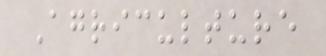Agriculture
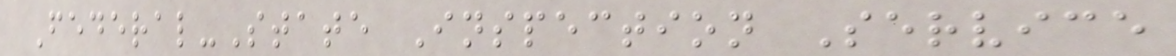Federal-State Inspection Service
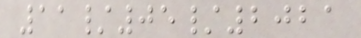11/05/2021
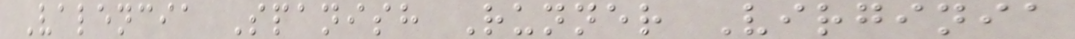Valencia Spanish Runner Virginia
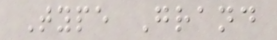Type Grand
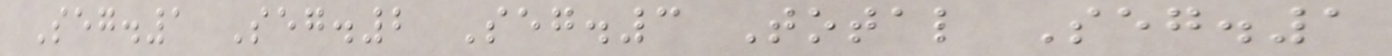Seg.1 Seg.2 Seg.3 Total Seg.1
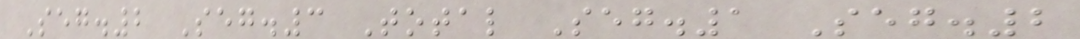Seg.2 Seg.3 Total Seg.1 Seg.2
